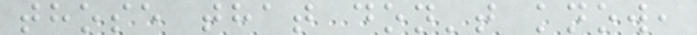those that don't know,
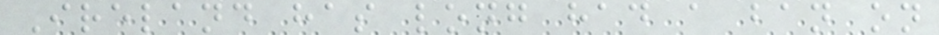Ireland has long had a ban on
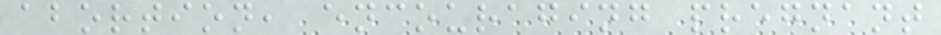abortion, encouraging pregnant
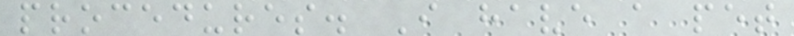procedures. I have a pet
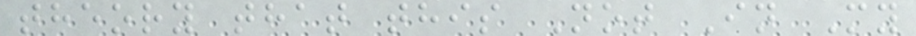theory that this Not In My
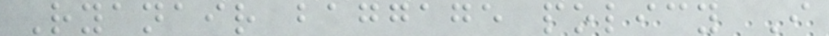Ryanair baggage policy I
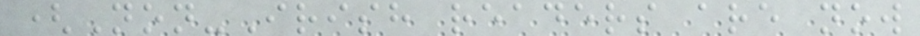(Non-Irish readers are now
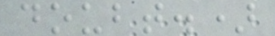doubt.)
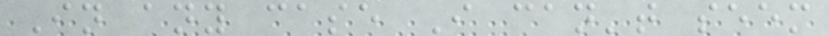In any case I can't seem
